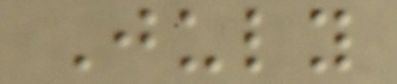July
